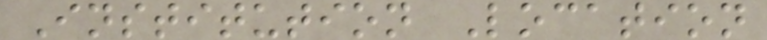Institution Location
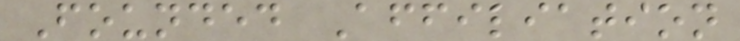Founded Affiliation
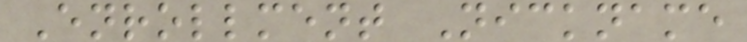Enrollment Nickname
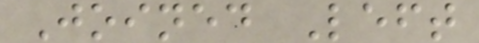Joined Left
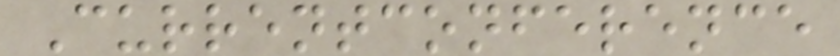Currentconference
